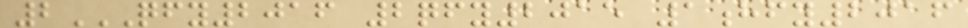2QFY2016 2QFY2015 1HFY2016
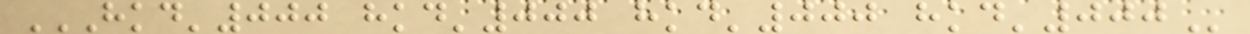HKD'000 HKD'000 HKD'000 HKD'000
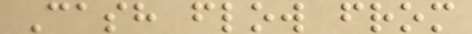Cash flow from
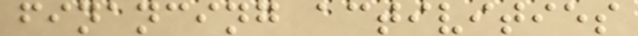financing activities
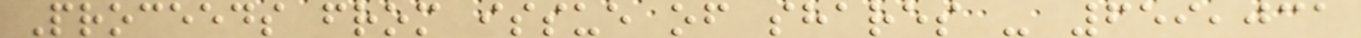Proceeds from issue of shares - 659,031
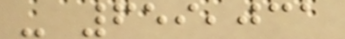- 659,031
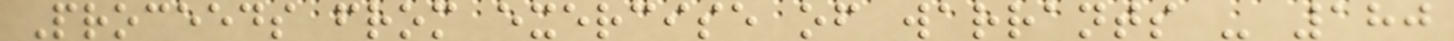Proceeds from exercise of warrants - 180
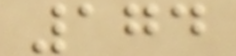174
